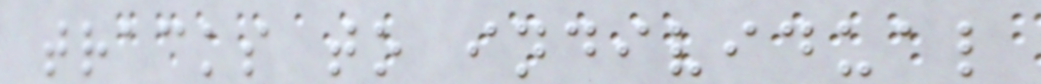tracks to individual
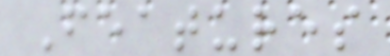Features
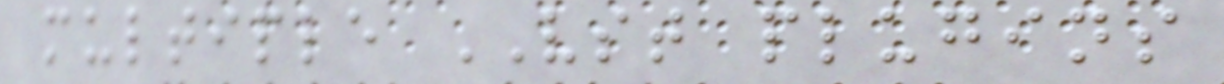multiple VST plugins
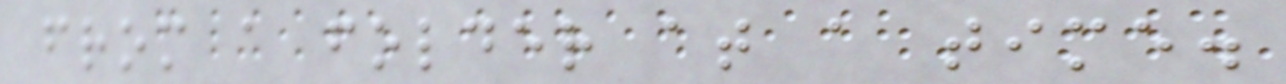from a folder at a time.
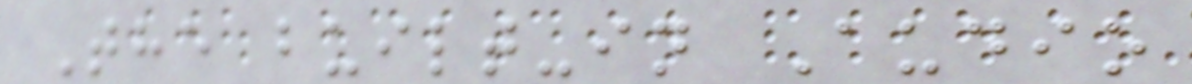The built-in Audio
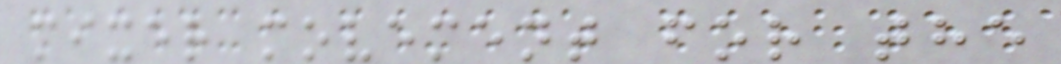mixer movement for the
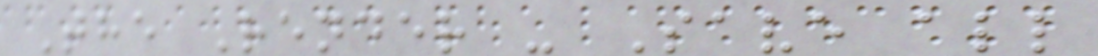The Render - Save all
